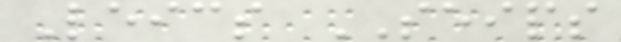Leics SEIPS
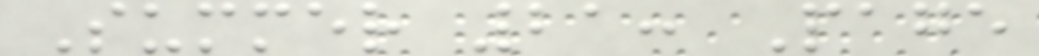Summer 21: Page
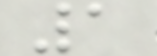1
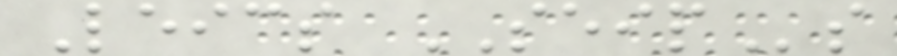Leics SEIPs
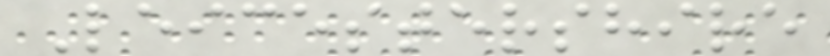Leicestershire
